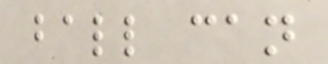ball can
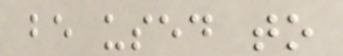be used to
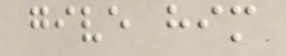give him
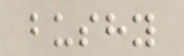bushy
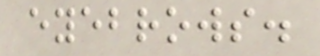eyebrows.
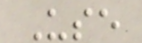Use
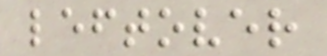leftover
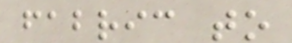fabric to
